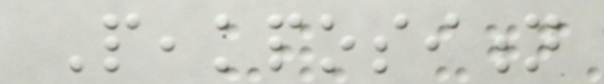Peakposition
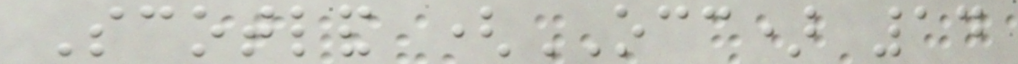Scotland (OCC) 14
